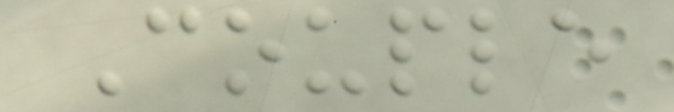Couple
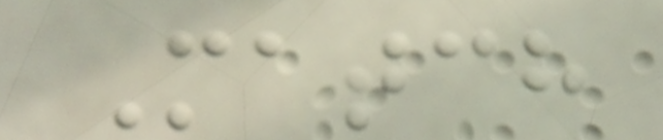Match
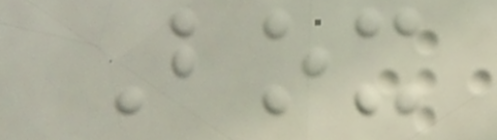Box
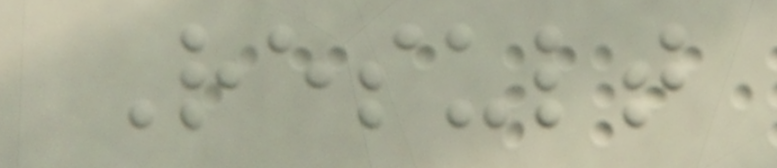Result
